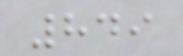849
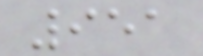951
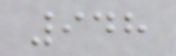948
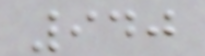940
